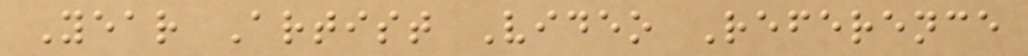Year Artist Video Reference
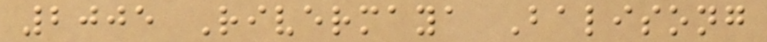2005 Rivermaya Balisong
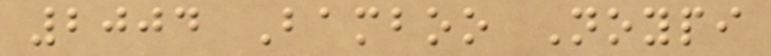2004 Bamboo Noypi
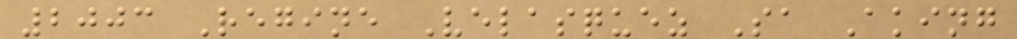2003 Regine Velasquez Sa Aking
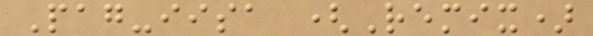Pag-iisa (Remix)
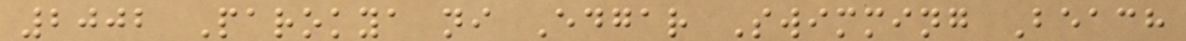2002 Parokya ni Edgar Swimming Beach
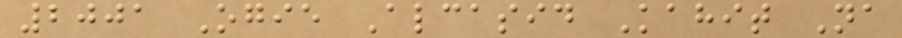2001 Ogie Alcasid Kahit Na
